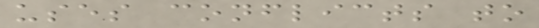uses conflicts to
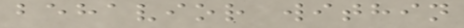behavior within
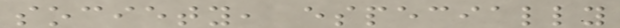society, especially
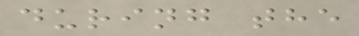during the
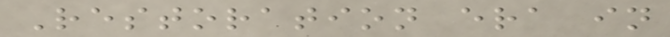Restoration era in
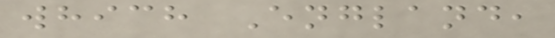which England,
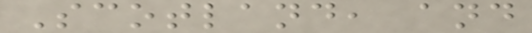Scotland, and
